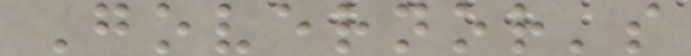Governor's
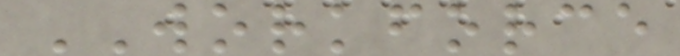WORKFORCE
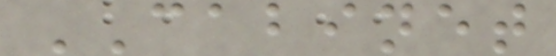CABINET
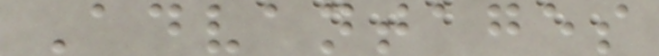Advantages
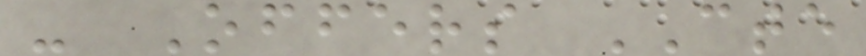- Offers CTE
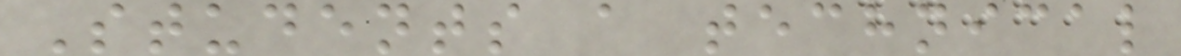Students a technical
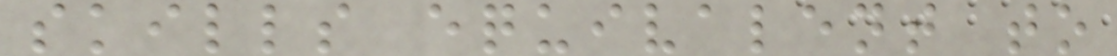skills equivalent to
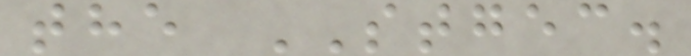the STGEC.
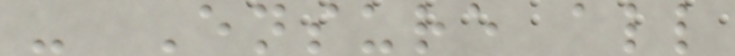- Ensure all
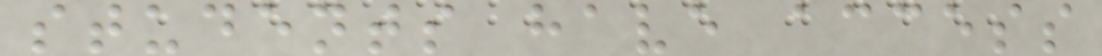students have access
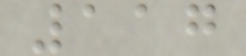117
